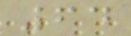64
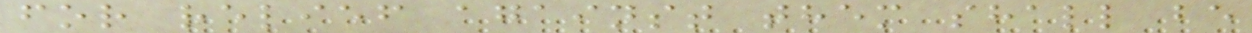for relief against them shall be
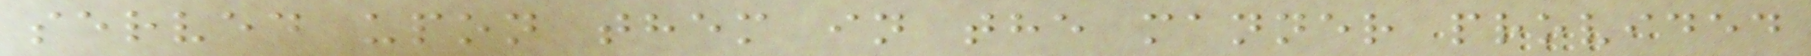served upon them in the manner provided
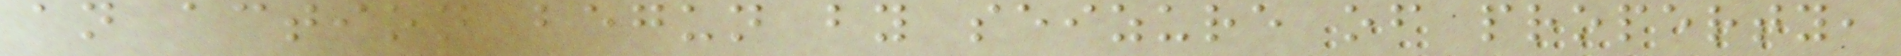an action begun by seizure of property,
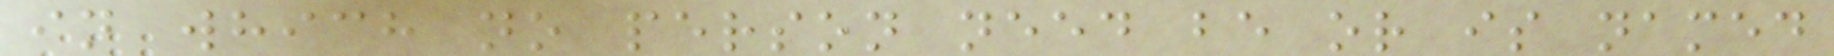in which no person need be or is named
